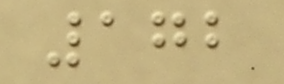172
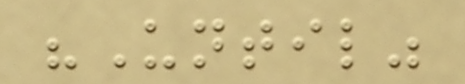"Until"
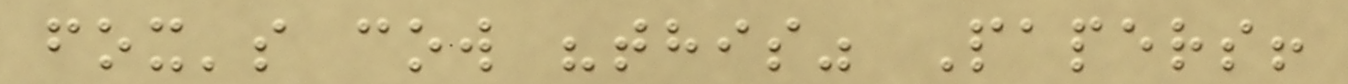fox's cow "this" Papers!
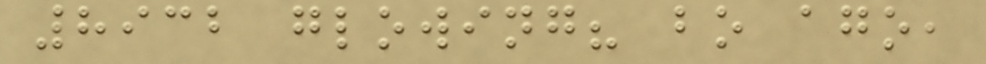8932 glowing? bo ago,
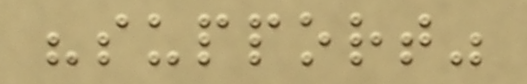"support"
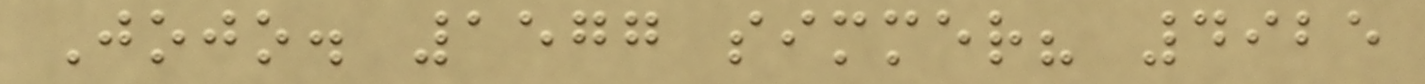Jojo. 1577 simmer? 4925
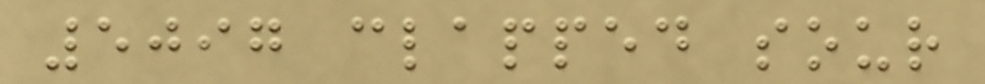5097 clapped sour
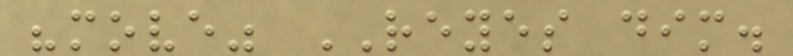"move" REYES dim.
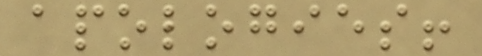apologies!
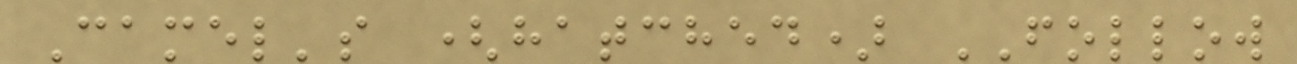Camel's (hatched) FOLLOW
